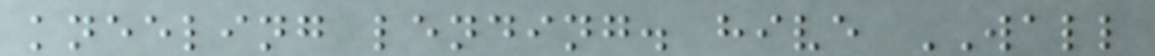kneeling lending. hive WALL
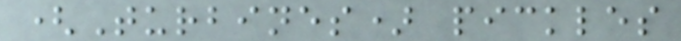(Turbines) pickles
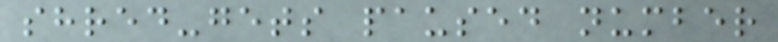shred-gets paused number
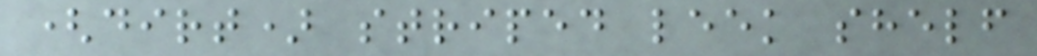(dirt) striped leek shelf
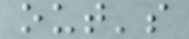out's
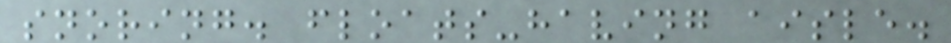snoring. floats-having aisle.
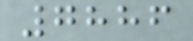7886
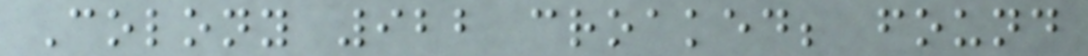Colony 922 croaked; found
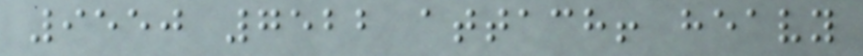9550 7522 attach! heavy
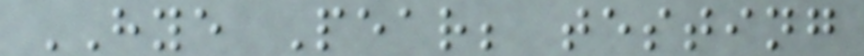HYE Pear; testing
